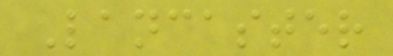Lancaster
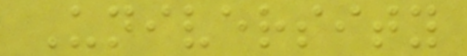University
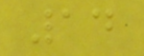14
